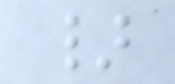}
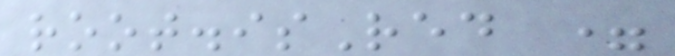root.isRed =
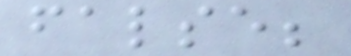false;
